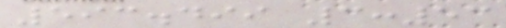593.499 3:53
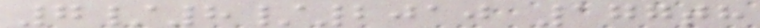7/8/2010 177th
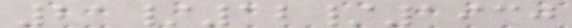21/12/1930
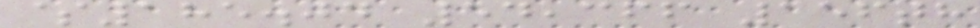$185.04 54,366 156th
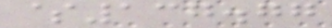$137.77
